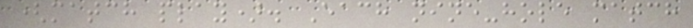(match play). Each nine-hole match
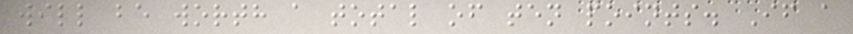will be worth a total of ten points. If a
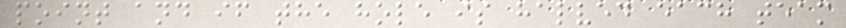point and if the hole is halved each team
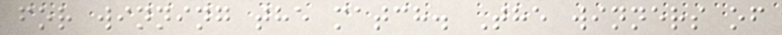for winning the match. The winners of
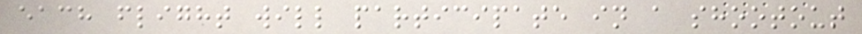each flight will participate in a shootout
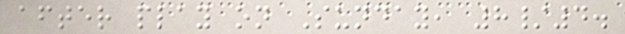after play on Sunday, 8/4.
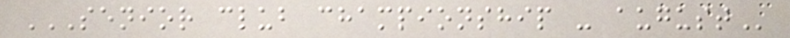SENIOR CLUB CHAMPIONSHIP - AUGUST
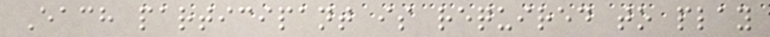Each participant is required to play
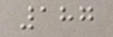187
